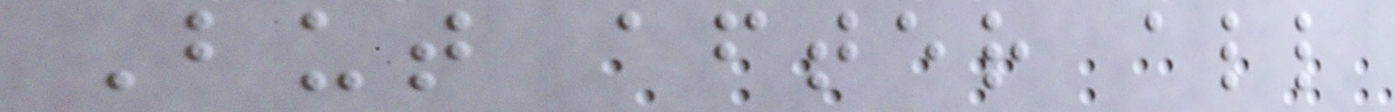But after all
